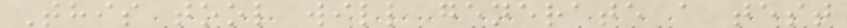This tool will generate a test
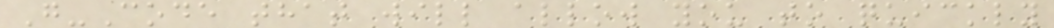G-Code that will allow you to quickly
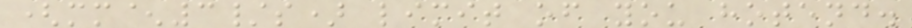(mm^3/s) limit of you hotend.
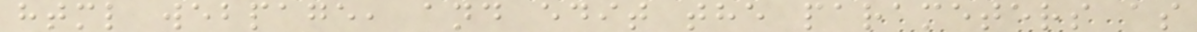html webpage, and edit the parameters as
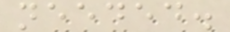needed.
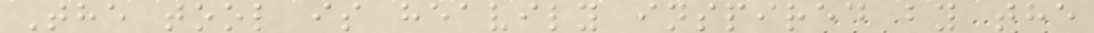The tool is heavily inspired by the
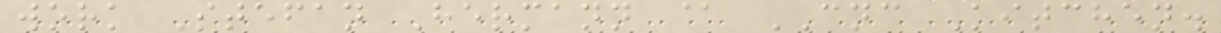work Stefan Hermann @ CNC Kitchen.
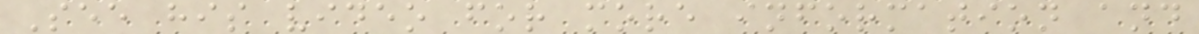See his video for more information and
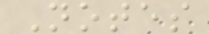Notes
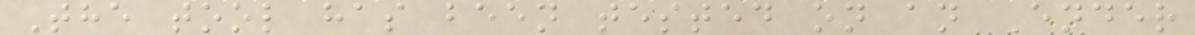The tool has been tested on an Ender
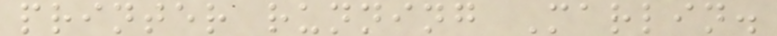printer running Marlin.
